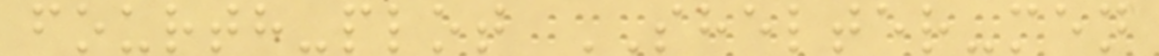fourth-plot SHELTER-men
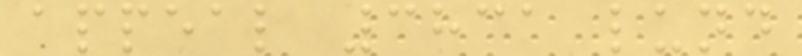appeal 3831 lund
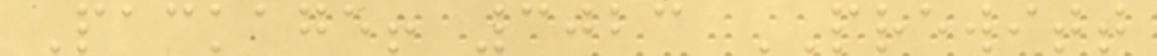Package! 3023 PREWITT
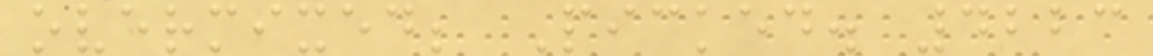overmixed; Picked. 4223
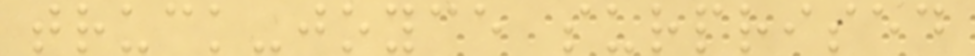truck-joyce surprised
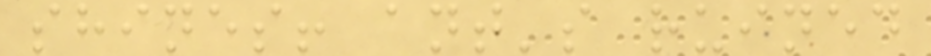shines! ant's ruined
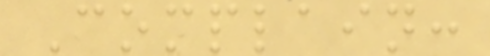Complain:
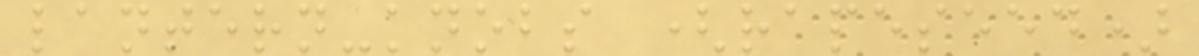lantern-knobs (rapeseed)
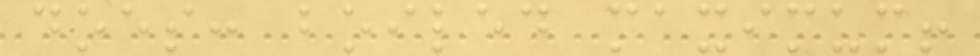does: boiled maximum!
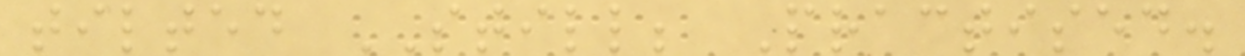tilted STILL; Practised.
